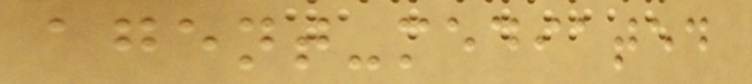agent-mediated
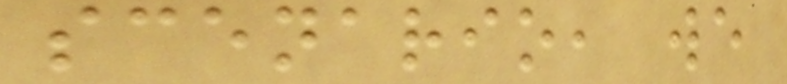scenario, we
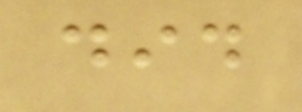did
